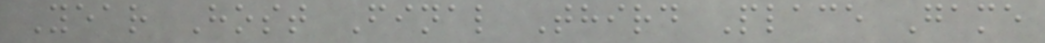Year Host Final Third Place Game
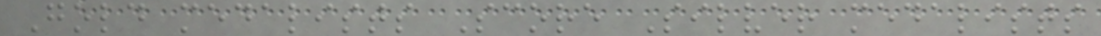Gold medalists Score Silver medalists
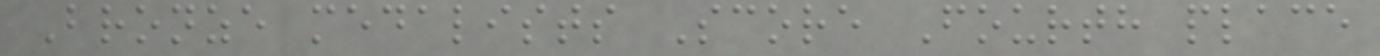Bronze medalists Score Fourth place
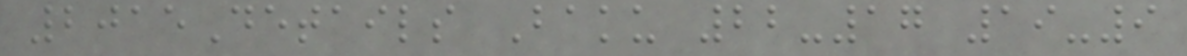2015Details Baku 22-17 19-9
